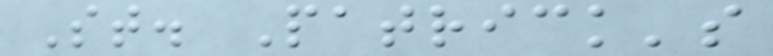St. Patrick's
